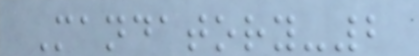Mandatory-2
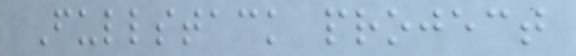Fullstack project
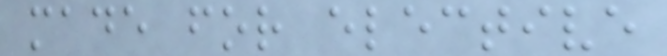made for elective
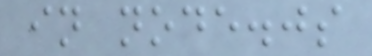in node.js
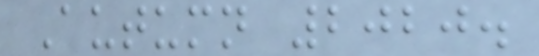Autumn 2020.
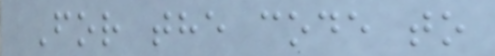For the code to
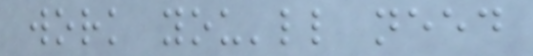work you'll need
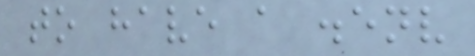to have a .env
